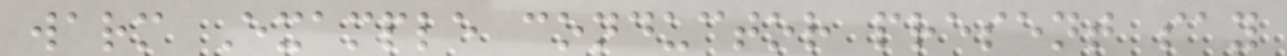warm Example conductor present say
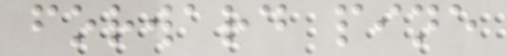forward pine
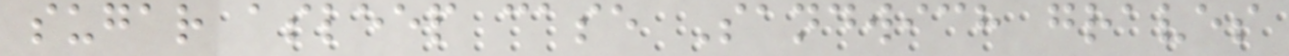sugar asleep case Sandwich graves
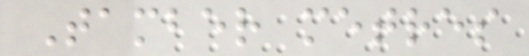Tamber metres
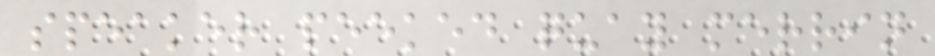speaker peeked quay merrin
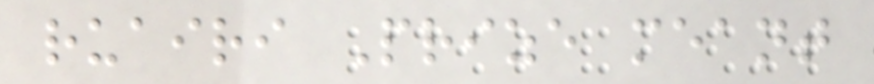ruairi Prize meant
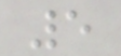5
